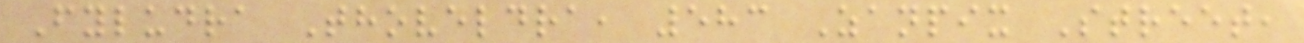Fyludra Thoveldra, 583 Zanpix Street,
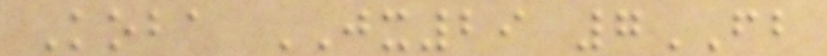Koba JX29 7FB
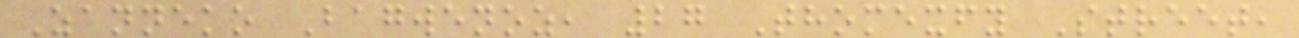Zanneko Bagwenoz, 27 Thomexfy Street,
